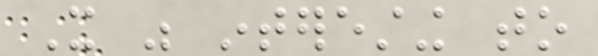It was interesting to
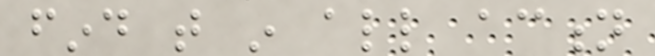find that in all action
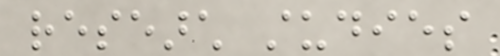research studies
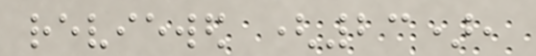reviewed (23),
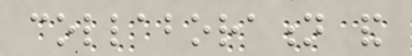collaboration and
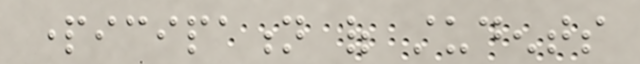participation of students
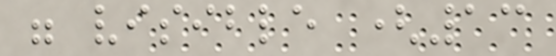were visible (13
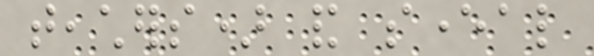teachers) and several
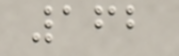162
